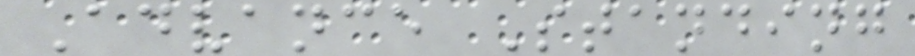Advance Standing
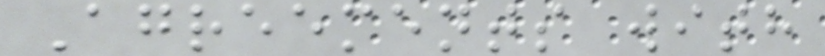Agreements with
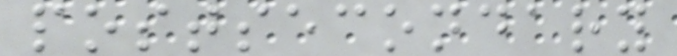postsecondary
